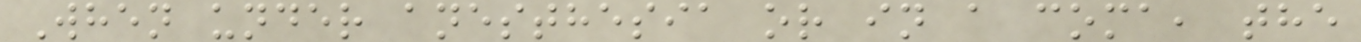When under anesthesia or in a coma, the
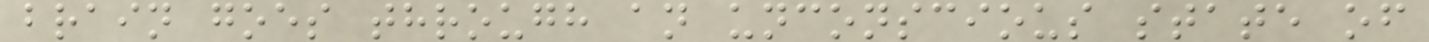brain goes through an unconscious state of
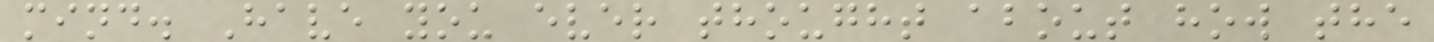mind. Have you ever thought about how the
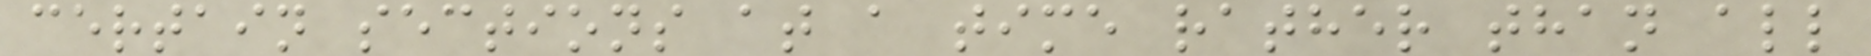certain sections at a time rather than all
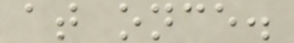at once.
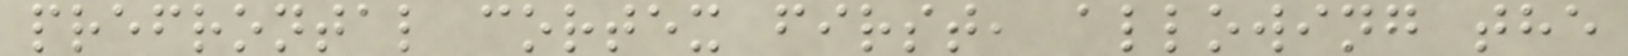prefrontal cortex first, allowing the
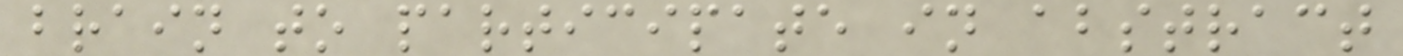brain to participate in abstract
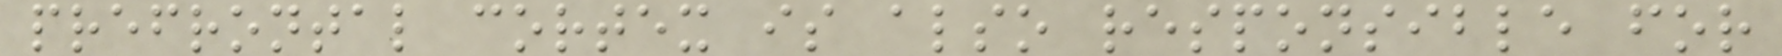prefrontal cortex is also responsible for
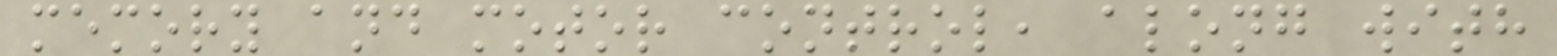memory and motor control, along with
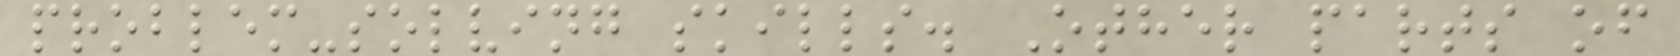problem-solving skills. Other parts of
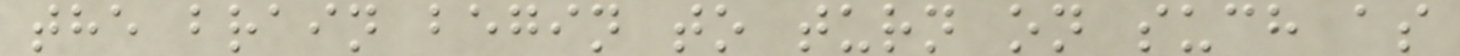the brain begin to turn on such as
